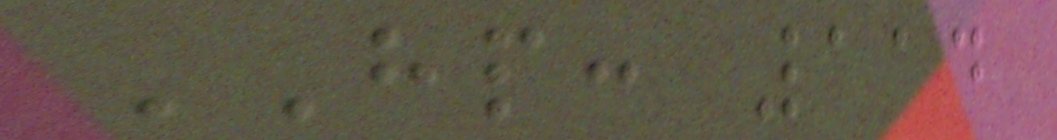HP: 114
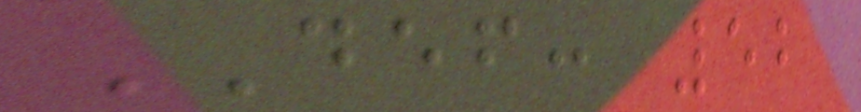DEF: 52
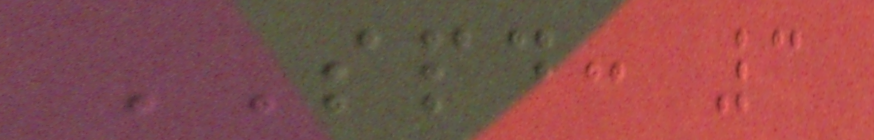SPD: 3
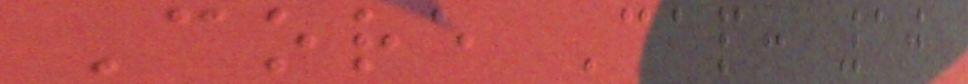Core Cap: 10
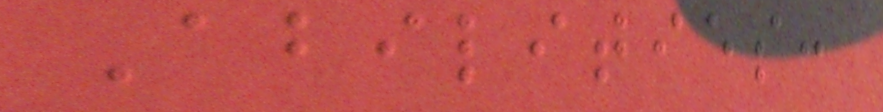Abilities:
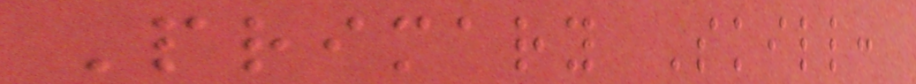Primary Skill:
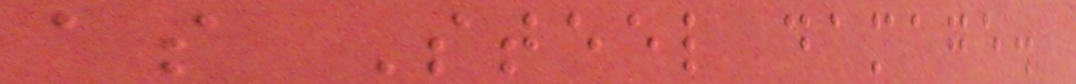as Steel damage.
